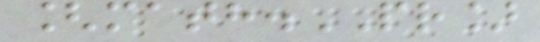[math.PR]
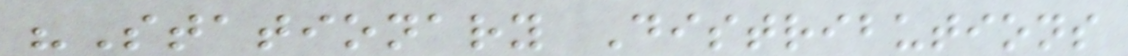"Stationary Distributions
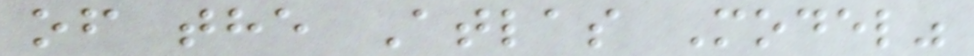of the Atlas Model"
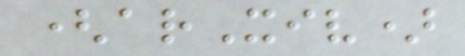(arXiv)
